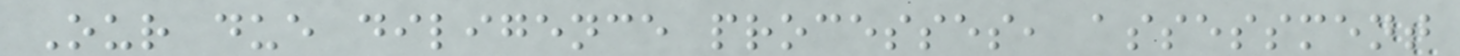Our due diligence processes, assessment
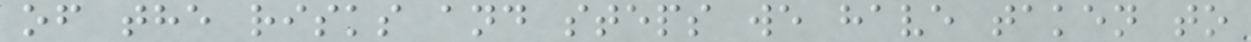of the risks and steps we have taken to
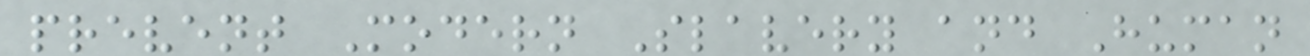prevent Modern Slavery and Human
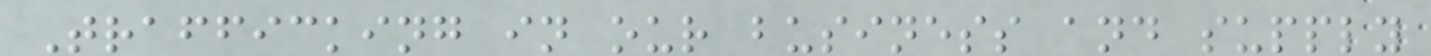Trafficking in our business and supply
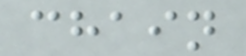chain
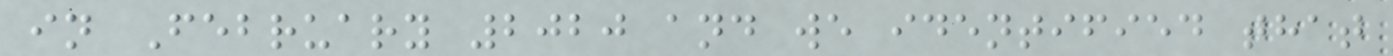in February 2020 and we identified that
